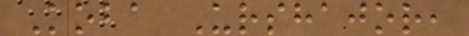Koba Urshajor,
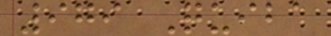979 Quiba
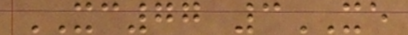XC77 3XE
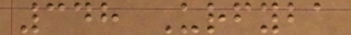348 Urfyba
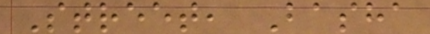Street, Basha
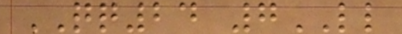QQ24 7LL
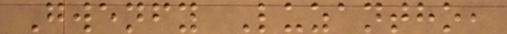Gwenfy Luzantho,
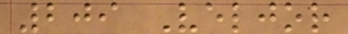209 Veljor
